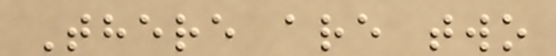There are two
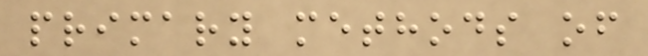primary methods of
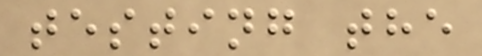testing the
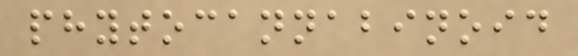phytocannabinoid
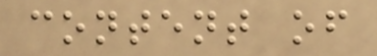content of
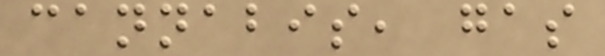cannabis, gas
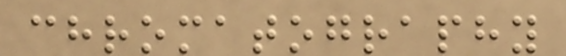chromatography
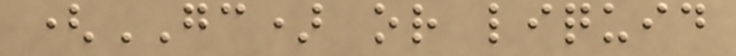(GC) or liquid
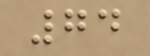74
